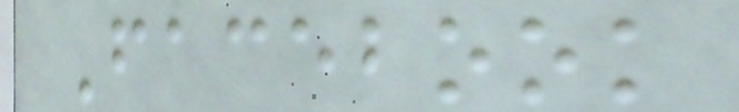Facebook
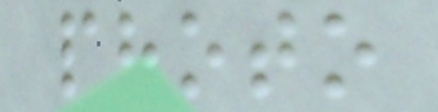photo
